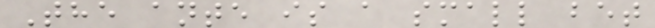The ante is a small bet
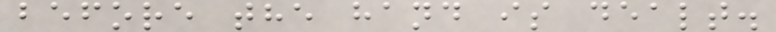before the hand is dealt.
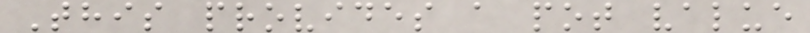This provides a pot value
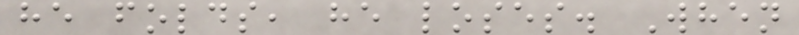he folds, he loses. When
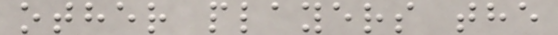other players the
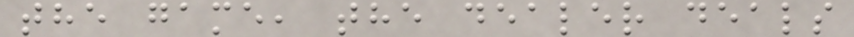the game, the dealer deals
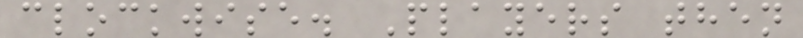clockwise. Players then
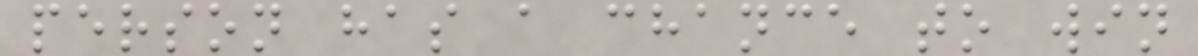person has a chance to win
